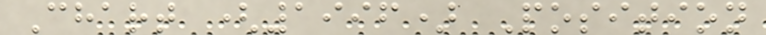Chart (1996) Position
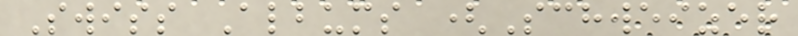Swiss Albums (Schweizer
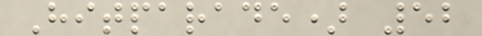Hitparade) 52
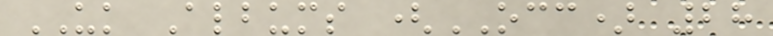UK Albums (OCC) 28
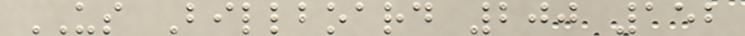US Billboard 200 152
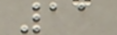11
